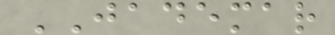JADEMAR
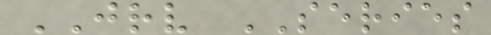JRV SERIES
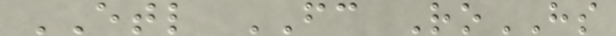ETL FC RoHS
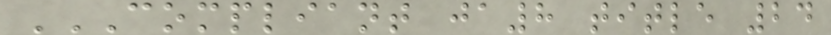COMPLIANT JA8 TITLE 24
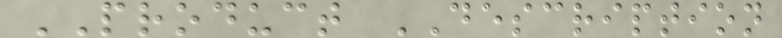PRODUCT DESCRIPTION
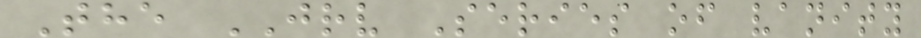The JRV Series of vanity
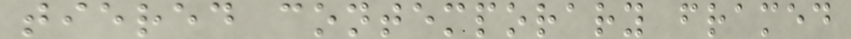tiered contemporary framed
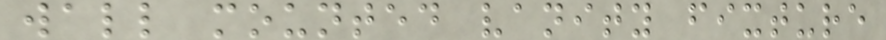wall mounted vanity fixture
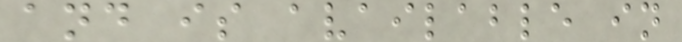and is available in
